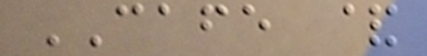CAFE &
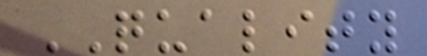QUALITY
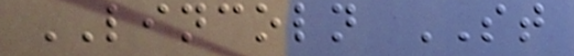LINCOLN ST
